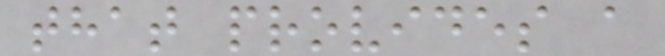that provides a
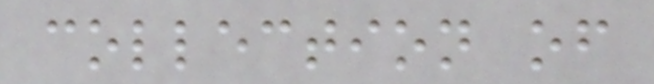collection of
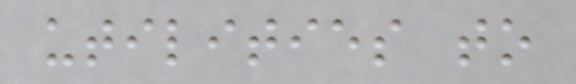utilities to
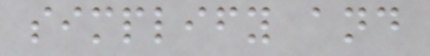simplify and
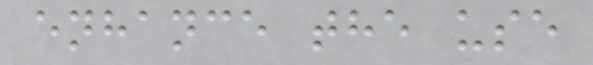enhance the use
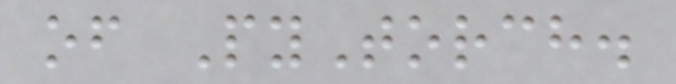of PyTorch.
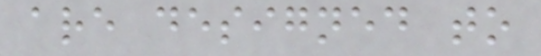are designed to
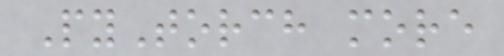PyTorch more
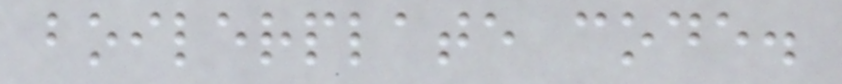boilerplate code.
